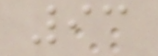93
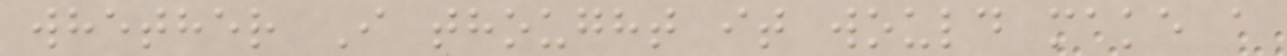whether I thought it would make a
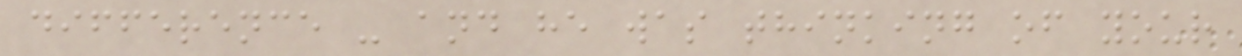difference - and he was thinking of your
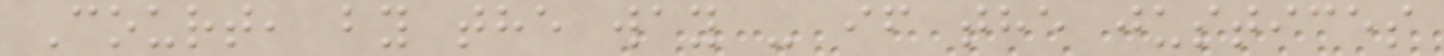Court, by the way - if the justices
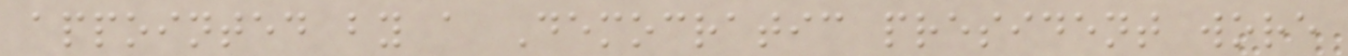appointed by a Democratic president wore
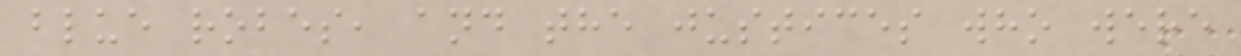blue robes, and the justices who were
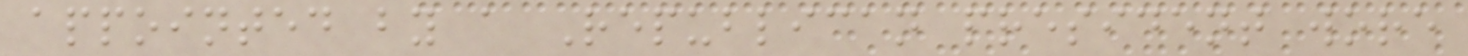appointed by a Republican president wore
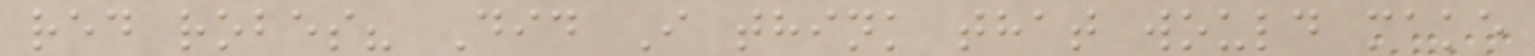red robes? Did I think that would make
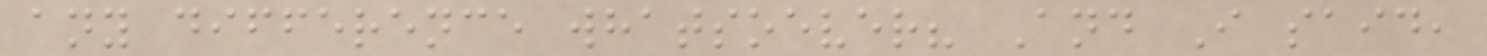any difference whatsoever? And I said,
